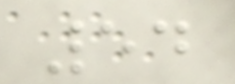54
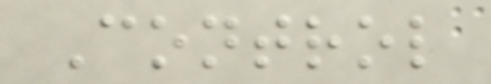Control
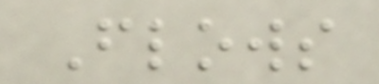Flows
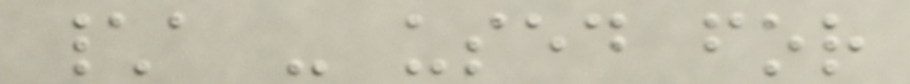\a - used for
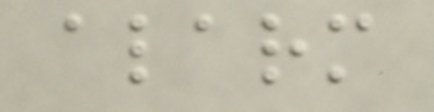alarm
